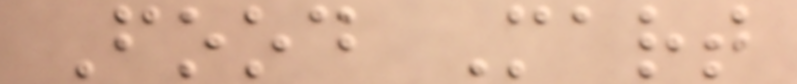Food Mart
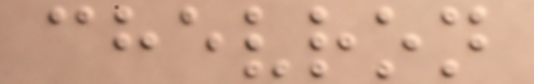chevron
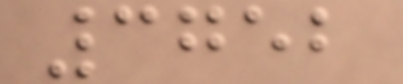3752
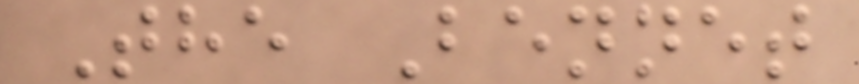The Bennet
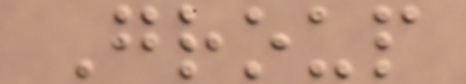Group
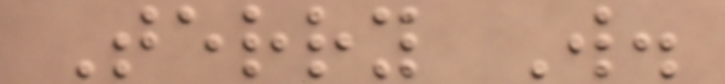Terry W.
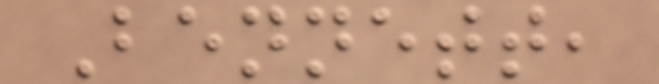Bennett,
